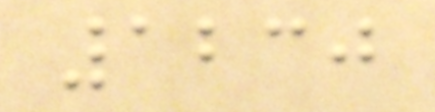1230
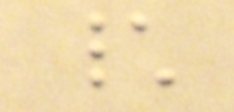\
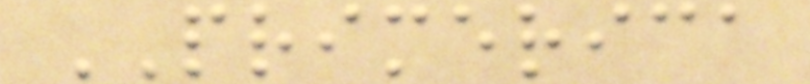PRIMERICA
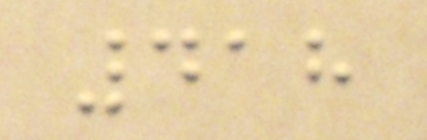418
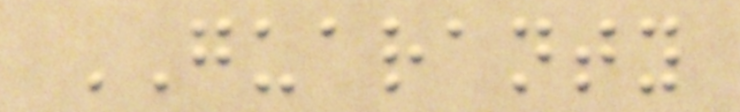GUARANTY
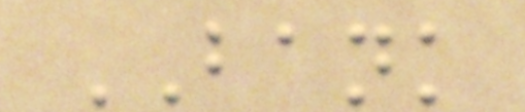BANK
